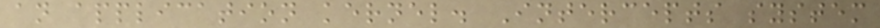an application kernel. Intercepts system
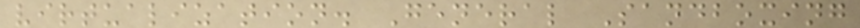virtualization. General Sandboxing
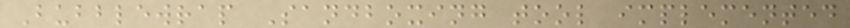Bubblewrap Sandboxing tool implemented
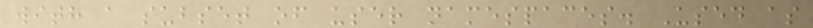with a subset of user namespaces. Used as
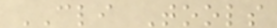CLI Tools
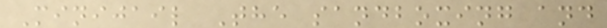Minijail The sandboxing and
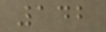142
